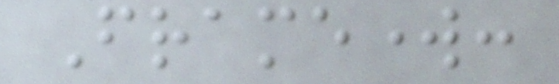Framework:
